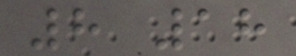8 18
